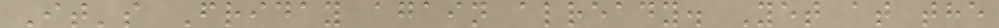It's Friday again already. Yet at the
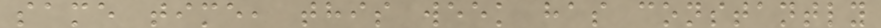same time, this week has constantly
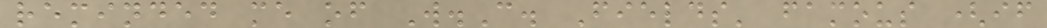reminded me of W.C. Fields' famous (if
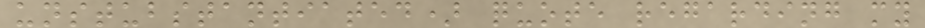unstubstantiated) quote regarding my
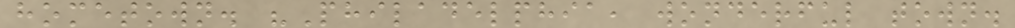hometown. "Philadelphia, wonderful town.
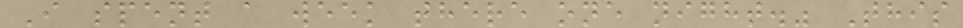I spent a week there one night." This
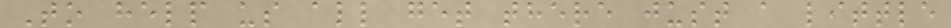To help us all get there just a little
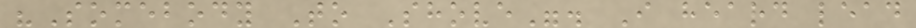"Somebody To Shove". I heard lead
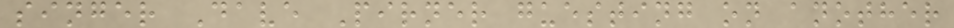singer Dave Pirner guesting on another
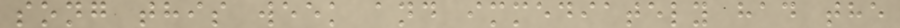song this week and immediately had the
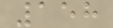158
